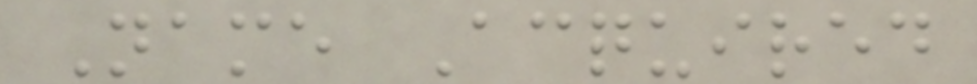Name Acquired
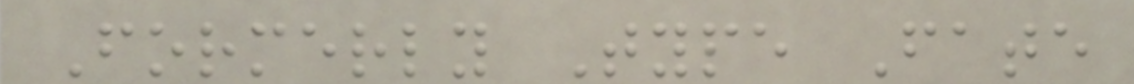Formerly Type Fate
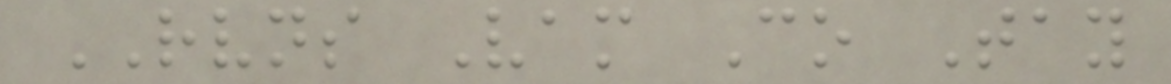RVNS Vam Co Tay
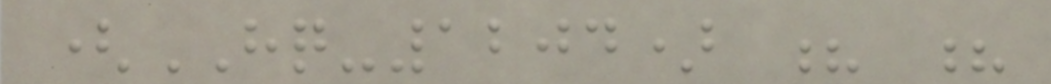(HQ-1204) ? ?
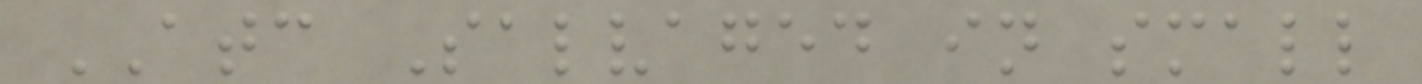ATC Salvaged in small
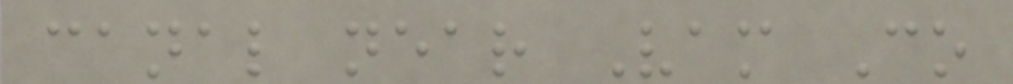canal near Vam Co
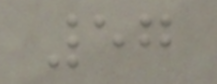57
